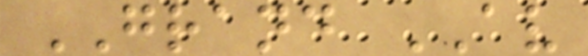GRAND AV
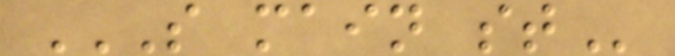S MAIN ST
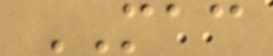MAC
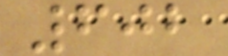602
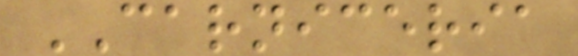CARNICERIA
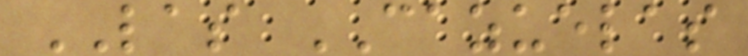LAS CAZUELAS
